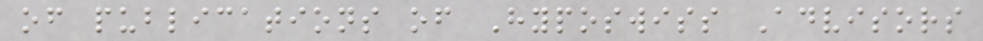of publications of Hyposwiss Advisors
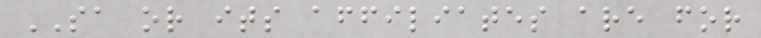SA or its affiliates are for
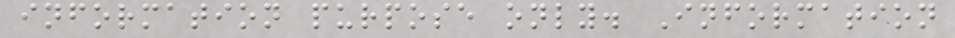information purpose only. Information
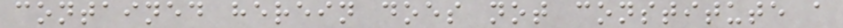contained herein does not constitute a
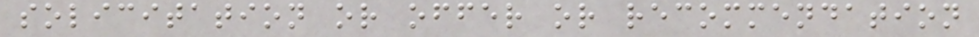solicitation or offer or recommendation
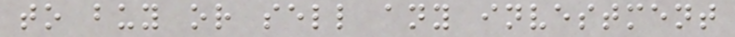to buy or sell any investment
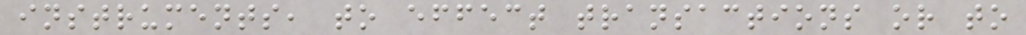instruments, to effect transactions or to
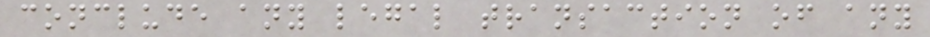conclude any legal transaction of any
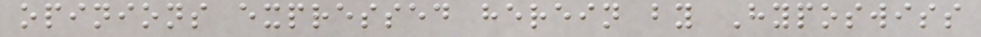opinions expressed herein by Hyposwiss
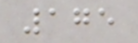175
